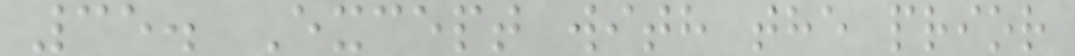35. Except with the prior
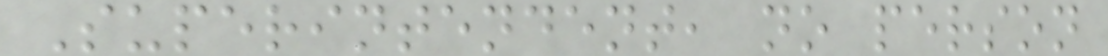Superintendent, no person
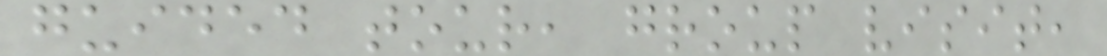guided tour, group visit,
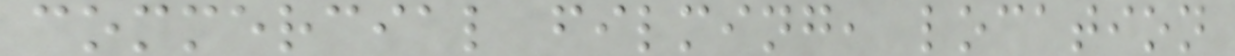commercial filming, location
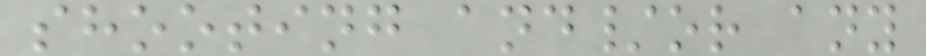shooting and/or any
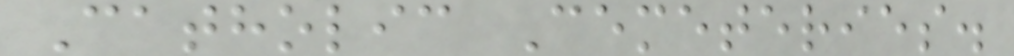Catholic Cemeteries.
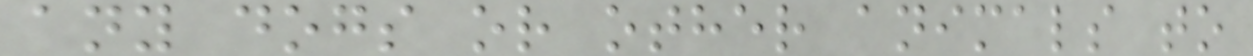any dogs or other animals to
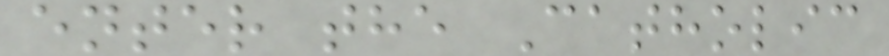enter the Catholic
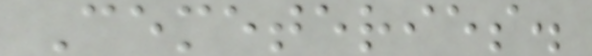Cemeteries.
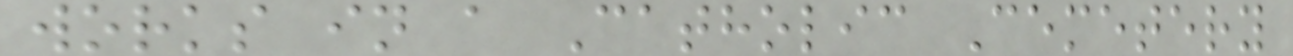works in a Catholic Cemetery
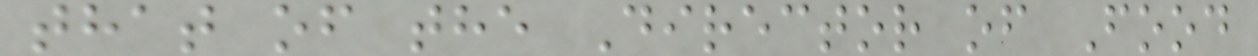that of the Director of Food
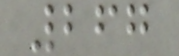267
